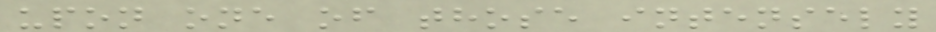upon one of those intensely
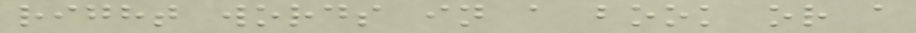right words in a book or a
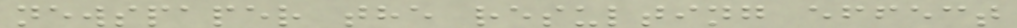newspaper the resulting effect
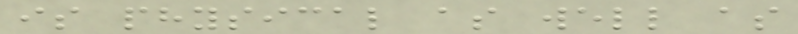is physical as well as
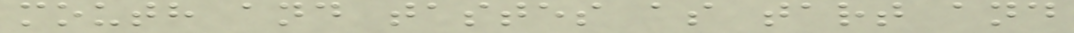mouth and tastes as tart and
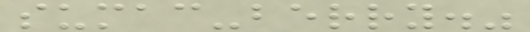sumac-berry."
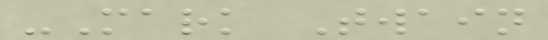-Mark Twain
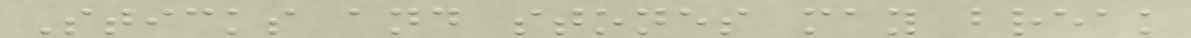Sticks and stones may break
